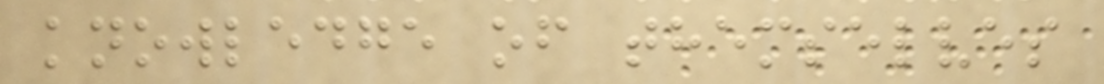knowledge of themselves
